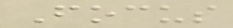Focus
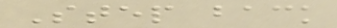Step back
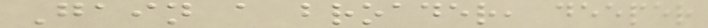Gain a broader, deeper
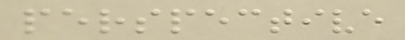perspective
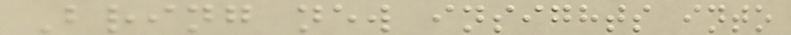Bring new insights into
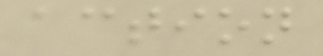action
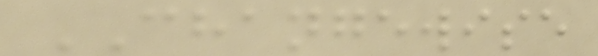CHANGEWISE
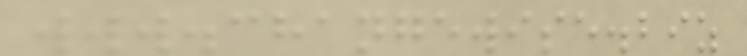www.changewise.biz
